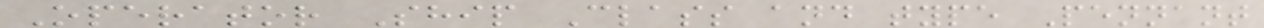Operator Ship Class and type Pennant
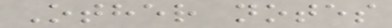Other notes
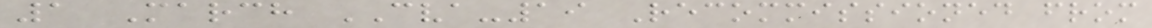1 March CVA-19 Recommissioned from
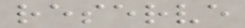reserve
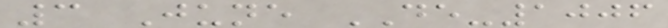3 June DE-1006
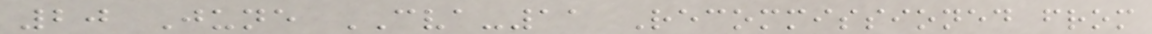20 June CVA-11 Recommissioned from
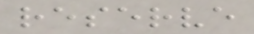reserve
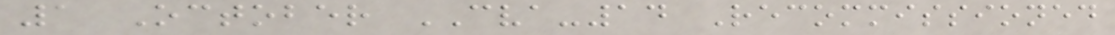1 October CVA-14 Recommissioned
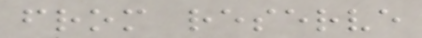from reserve
